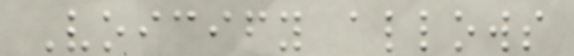Voicify allows
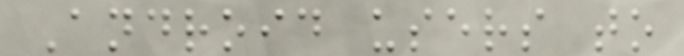Android users to
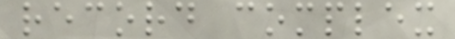record complex
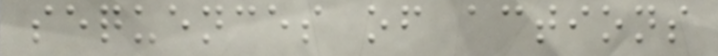sequences of actions
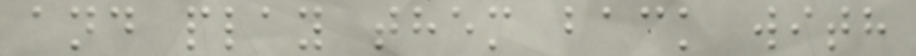and play them back with
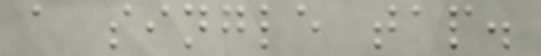a single tap.
